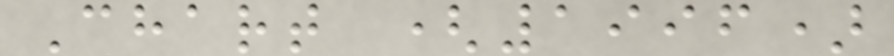Chart (1996)
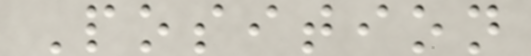Position
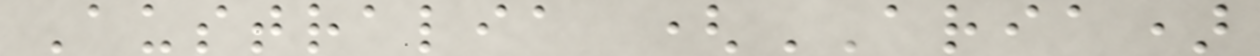Australia (ARIA)
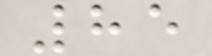85
